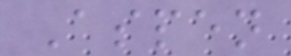Aspen
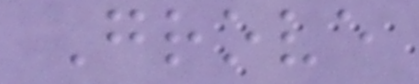Grove
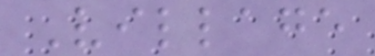Village
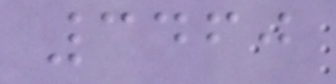3460
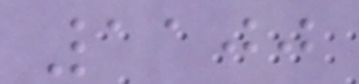1100
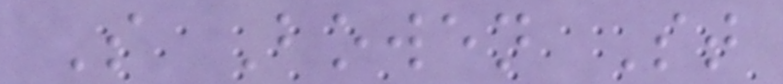S Bowen St
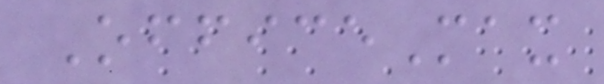OfficeMax
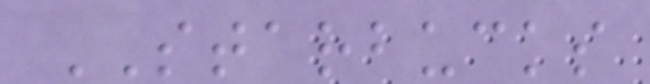STARBUCKS
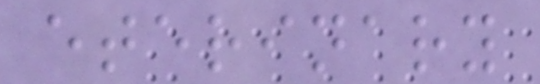eterinary
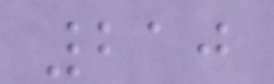210
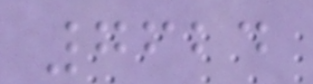7624
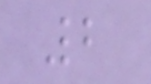2
